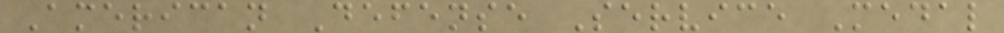American Defense Service Medal
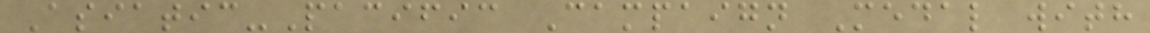Asiatic-Pacific Campaign Medal with
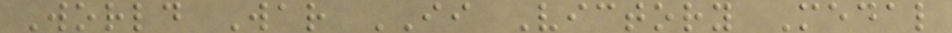World War II Victory Medal
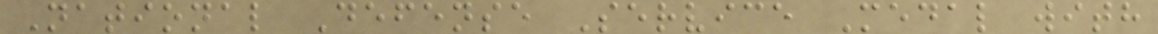National Defense Service Medal with
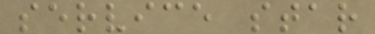service star
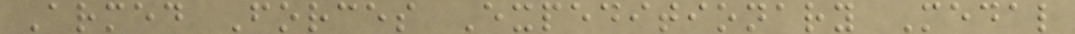Armed Forces Expeditionary Medal
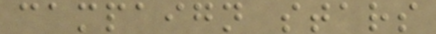campaign stars
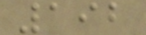192
